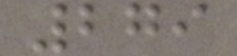279
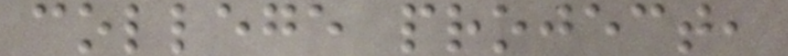college project,
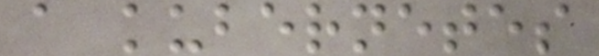a kubernetes
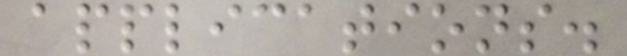applications.
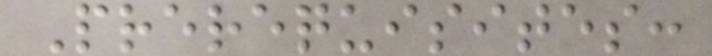Prerequisites:
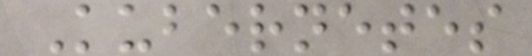Kubernetes
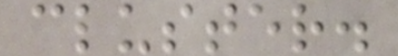cluster.
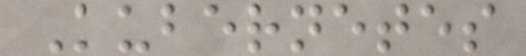Kubernetes
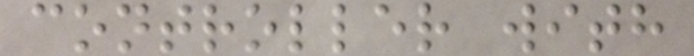controller with
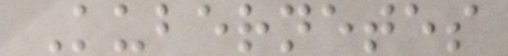Kubernetes
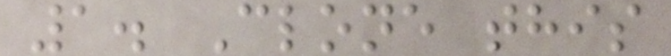1. Clone this
